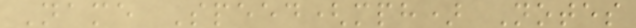Name Speed(mph) Notes
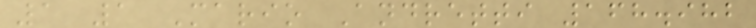1 1 Mario Andretti 168.982
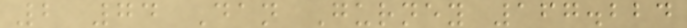2 74 Dan Gurney 167.224
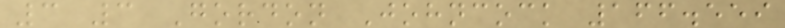3 3 Gordon Johncock 166.559
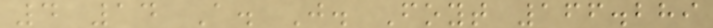4 14 A. J. Foyt 166.289
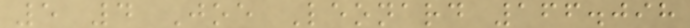5 4 Joe Leonard 166.098
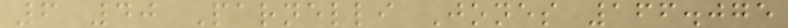6 40 Parnelli Jones 166.075
